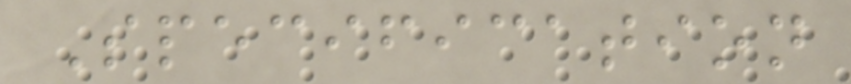Specification
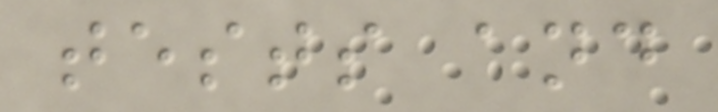tests and
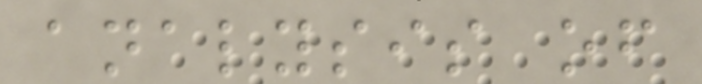analysis of
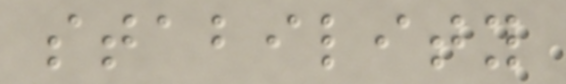stability
